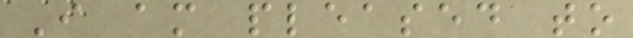I am pleased to
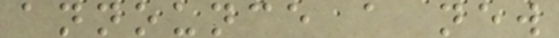announce a new
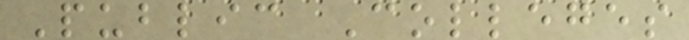Public Colleges
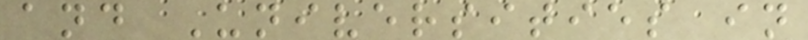and Universities in
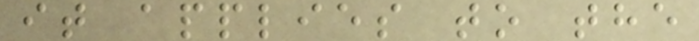it applies to the
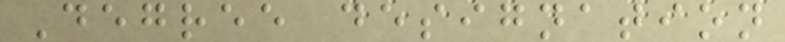Degree designation
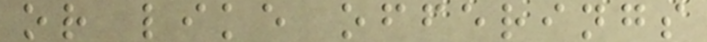or like offerings
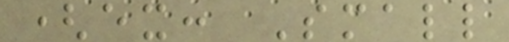(ex: Small
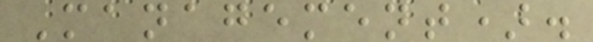Management).
